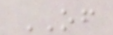OF
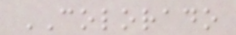COLORADO
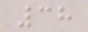38
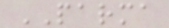PARMA
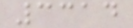3314
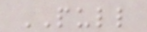PULL
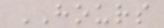HOURS
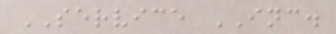SERVICE INC.
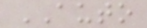AUTO
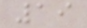19
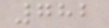782
